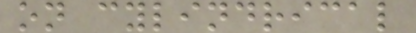on cylindrical
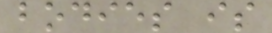bodies is
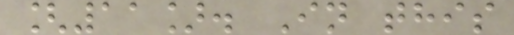[11]. In this
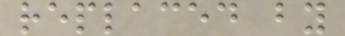replaced by
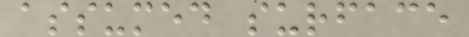assumed surface
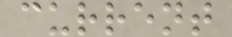current
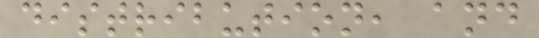distribution, and
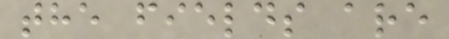the fields are
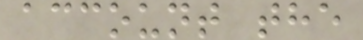account the
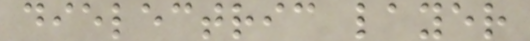dielectric layer
